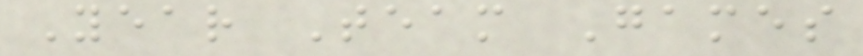Year Team Games
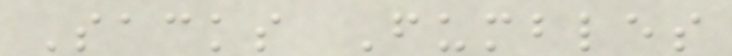Sacks Fumbles
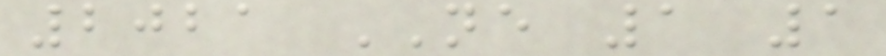2021 NE 1 1
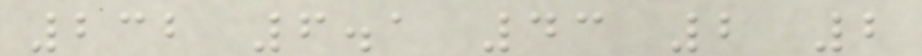232 6.1 43 2 2
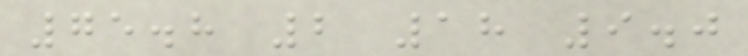75.8 2 18 9.0
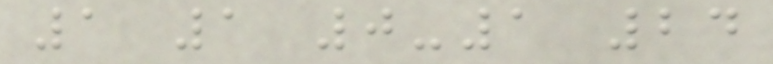1 1 0-1 24
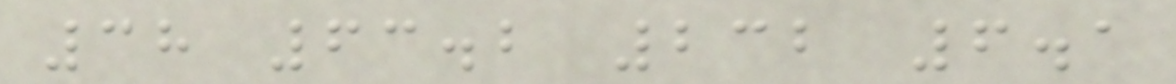38 63.2 232 6.1
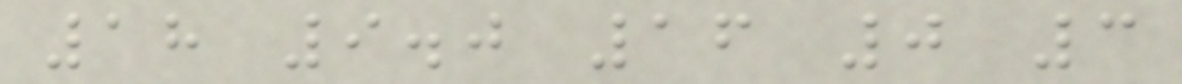18 9.0 16 0 3
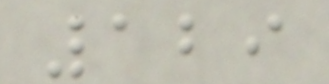129
